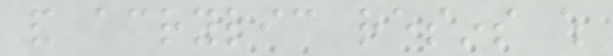and acrylic resins which
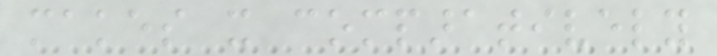makes it comparatively
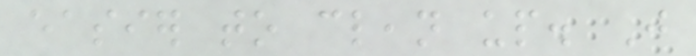easier to clean up. Just
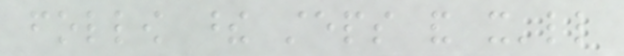follow these steps and it'll
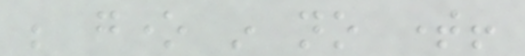be gone in no time!
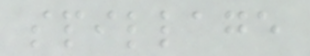spillage
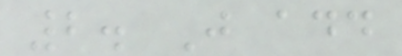2. Just add
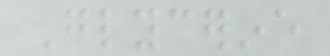Glycerine
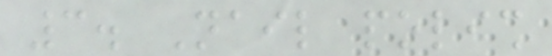3. Nail polish
